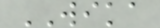WIKA
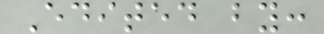Edited by:
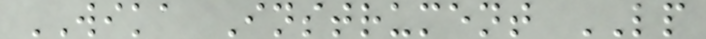WIKA Instrument LP
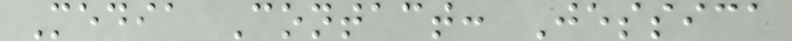Media Contact: Jessica
